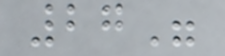27"
